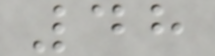48
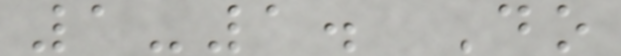1-1. Do
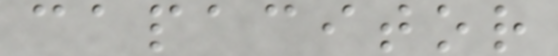capacitor
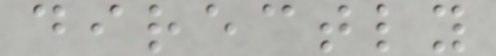directly
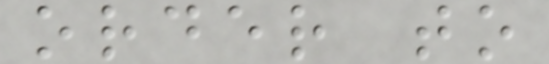order to
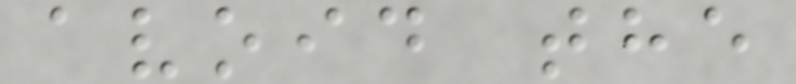avoid the
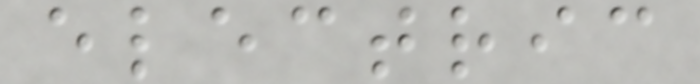electric
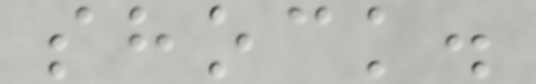shock.
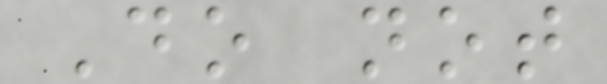Do not
